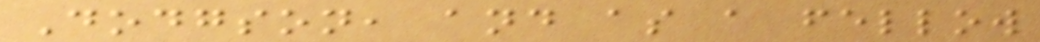Dodgson, and as a fellow
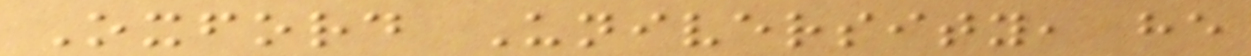Oxford University, he
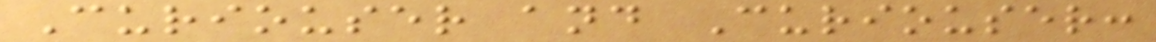Curiouser and Curiouser:
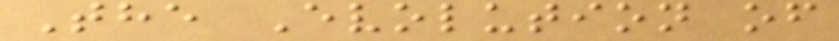The Evolution of
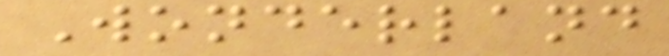Wonderland
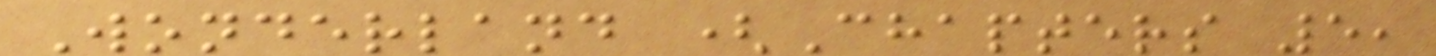Wonderland (Chapters 5,
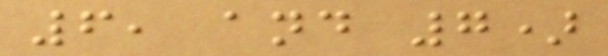6, and 7)
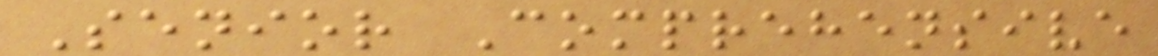Senior Comprehensive
